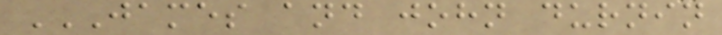JAMES AND JOHN DURNIN
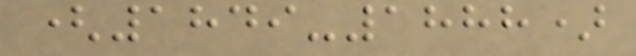(1849-1888)
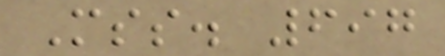Mss. 697
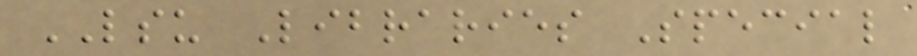LSU Libraries Special
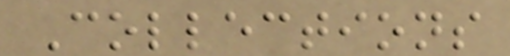Collections
